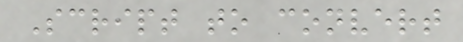Script to convert
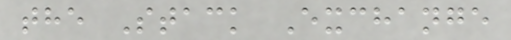the Stack Exchange
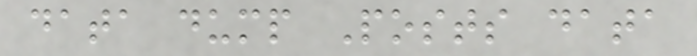data dump Posts data
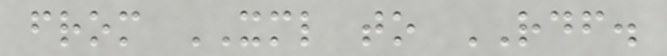from XML to RDF.
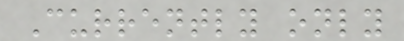Currently only
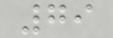79
